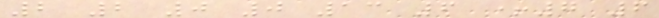2 2 0 0 13 6 +7 6
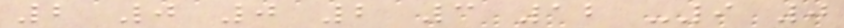2 0 0 2 3 12 -9 0
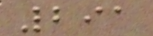291
